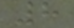8
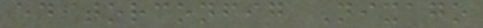editorconfig Nixago
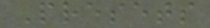Presets
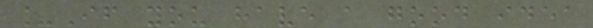_If you have a good idea
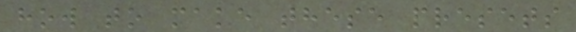how to make these presets
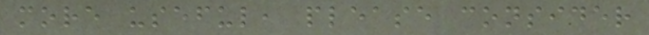more useful, please consider
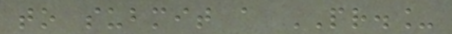to submit a PR._
